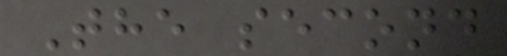The second
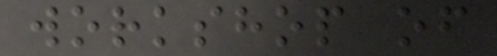workshop of
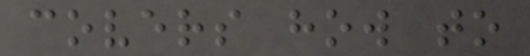covers how to
